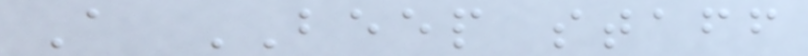A BEEP staff
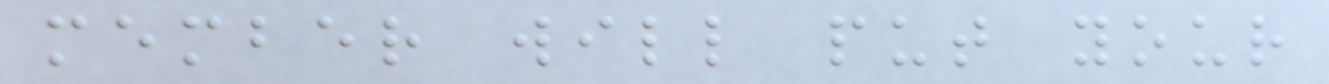member will put your
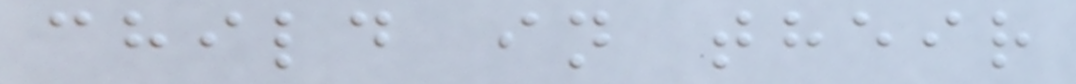child in their
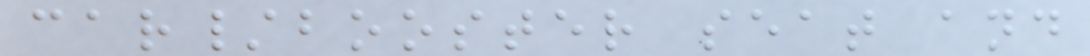car/booster seat and
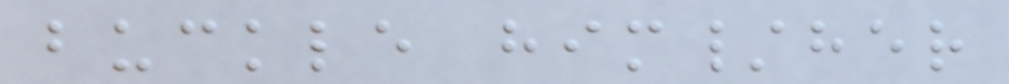buckle him/her
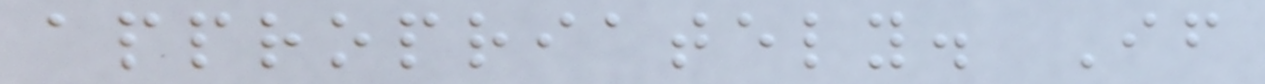appropriately. If
